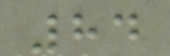84
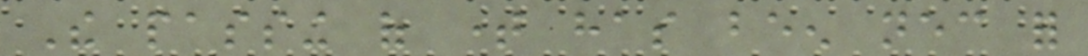The passing of time has been necessary for
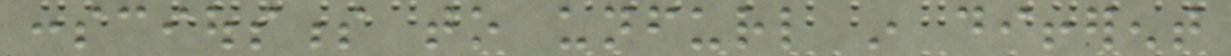consciousness to unfurl in different
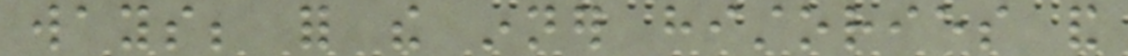ways; for the inner histories and
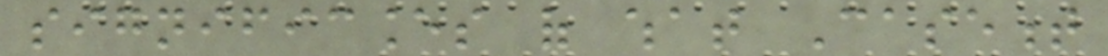significances of what Casement
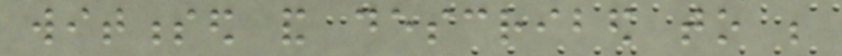witnessed and described to be
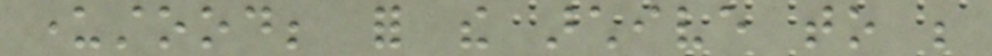understood; for the archive to be
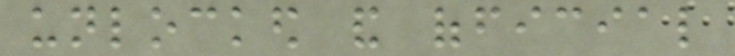unlocked and official
